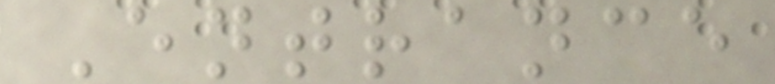Entrance
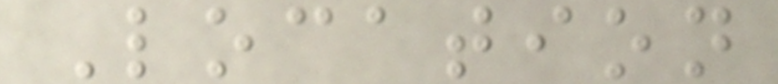Location
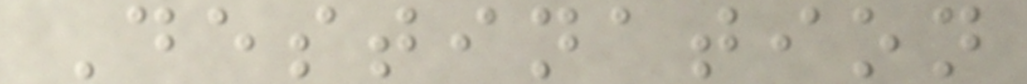Destination
